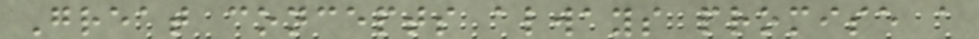Great concepts always promise a
